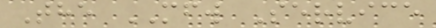The MFW Service
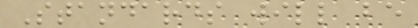Standards will be
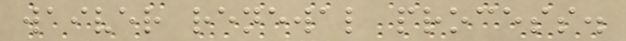waiver renewal process.
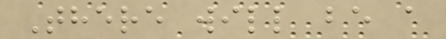There will be a
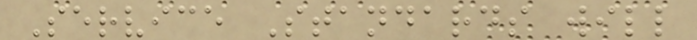Service Standards will
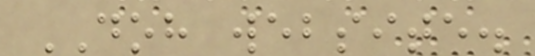DOH website.
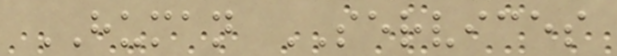HUMAN SERVICES
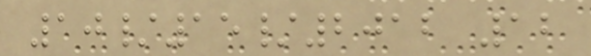10/15/2012 12
